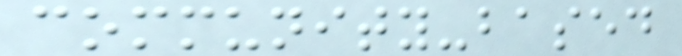community-based
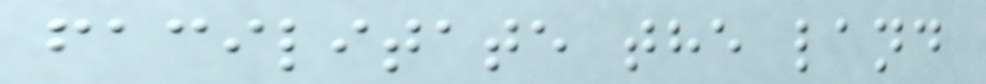facilitate the land
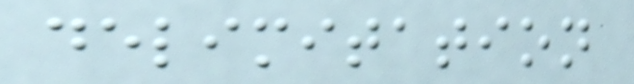delimitation
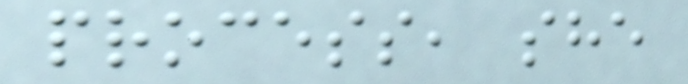process, she
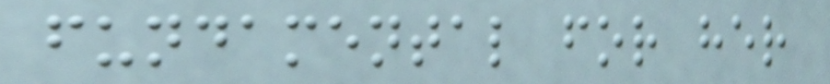fundamental for her
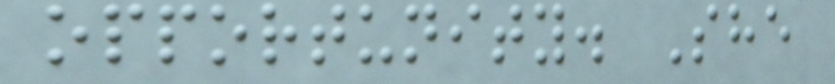opportunity. She
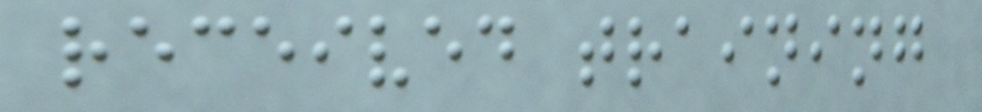received training
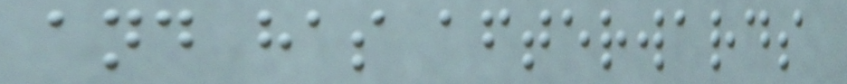and has afterwards
